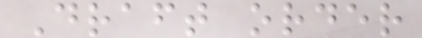Draft order
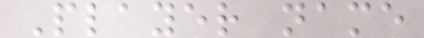Player name
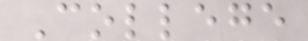College
